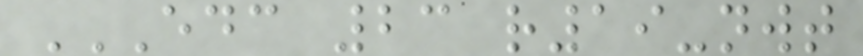EDC 23 R19-NWT
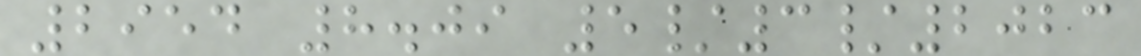2954 8.09 5/3/2023
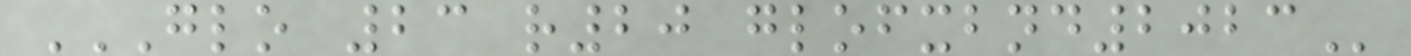GLO 23 R20 GLOFXBND2023
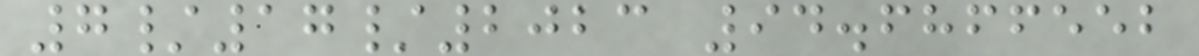7/17/2023 94.6866552
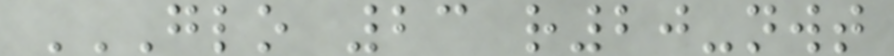GLO 23 R20-NWT
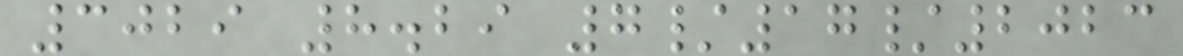3029 8.29 7/17/2023
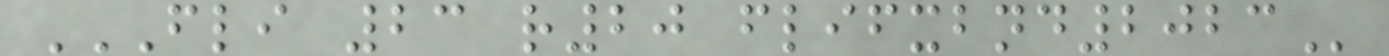FLI 23 R20 FLIFXBND2023
